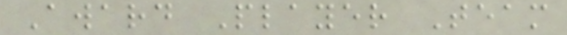Award Player Team
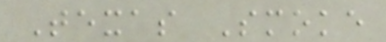Texas Smoke
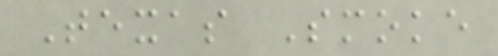Texas Smoke
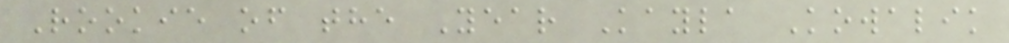Rookie of the Year Kayla Kowalik
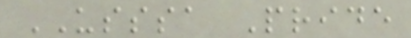USSSA Pride
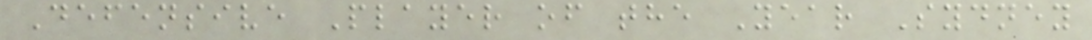Defensive Player of the Year Sydney
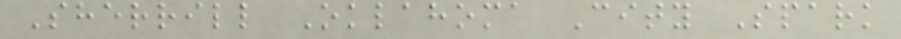Sherrill Oklahoma City Spark
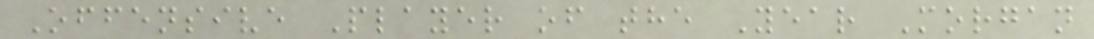Offensive Player of the Year Morgan
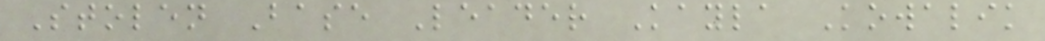Stolen Base Leader Kayla Kowalik
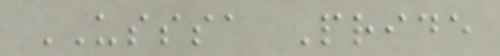USSSA Pride
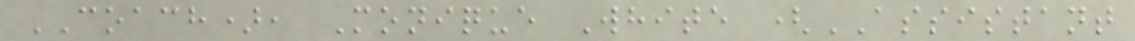COACH), Monique White (ASSISTANT
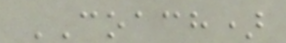COACH)
